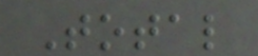Total
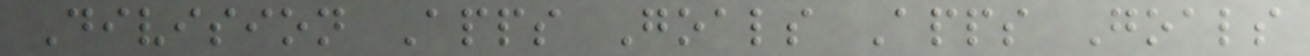Division Apps Goals Apps Goals
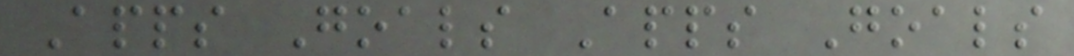Apps Goals Apps Goals
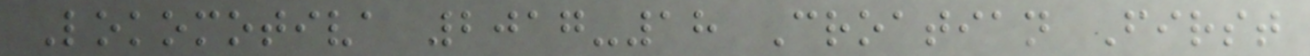Lokomotiva 2017-18 Croatian First
